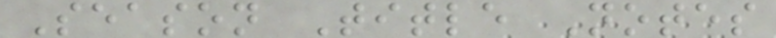Season Title Notes
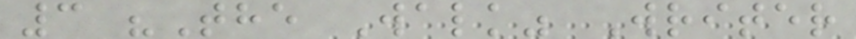3 "The Walk" Writer
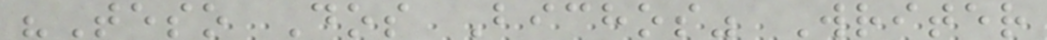"Teso Dos Bichos" Writer
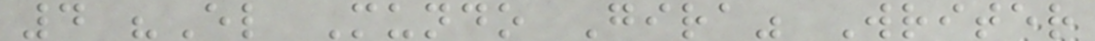4 "El Mundo Gira" Writer
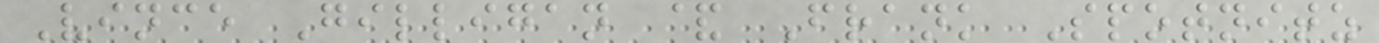Vince Gilligan & Frank Spotnitz
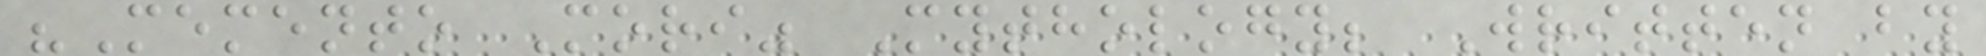"Memento Mori" Mythology; Written by
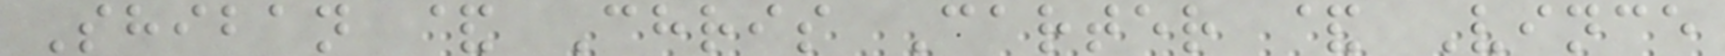Shiban & Chris Carter & Vince
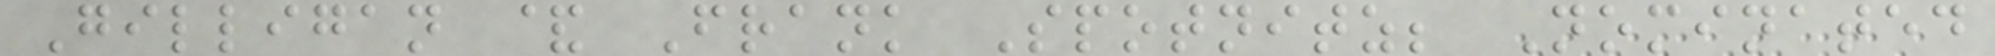Gilligan & Frank Spotnitz; Nominated
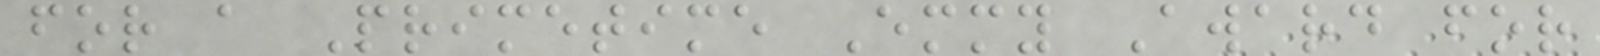for a Primetime Emmy Award for
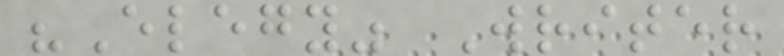"Elegy" Writer
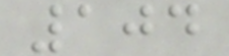104
